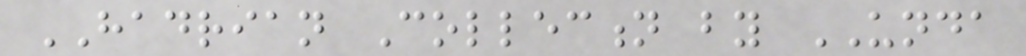HADRIAN Collection by UNDA
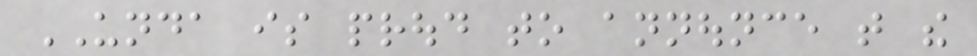UNDA is proud to announce that the
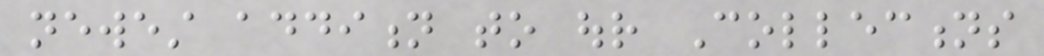newest addition to our Collections
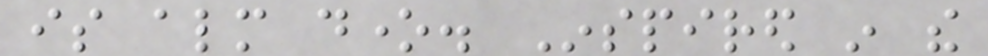is almost done. Inspired in the
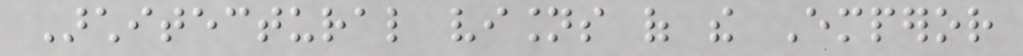Architectural visions of the Emperor
